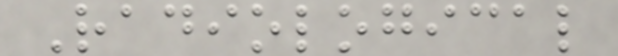Radiological
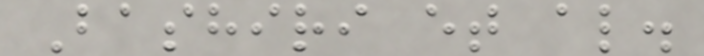Bashiri et al.
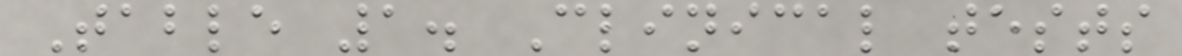Table 1. Clinical tests
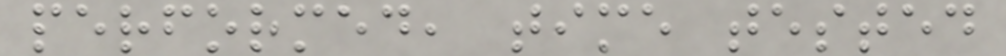performed, time tested
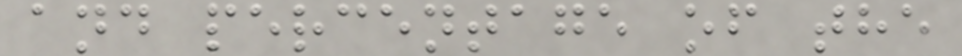and percentage of the
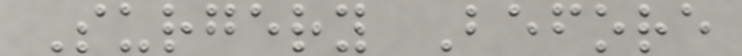Surgery Before
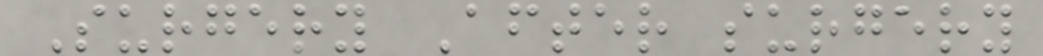Surgery After surgery
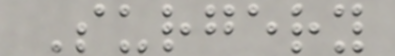Surgery
